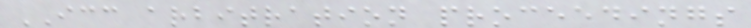ICC arbitration proceedings
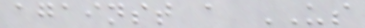against a US
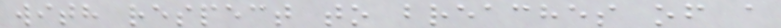with respect to breaches of a
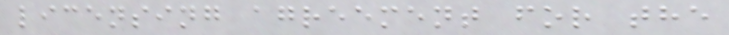licensing agreement for the
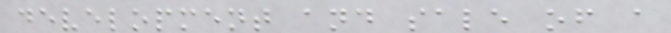development and sale of a
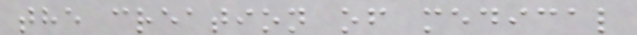the creation of medical
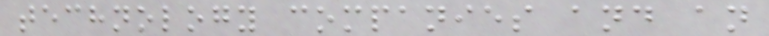technology companies and an
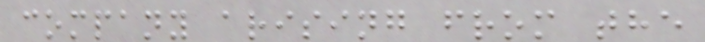company arising from the
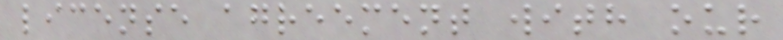license agreement with our
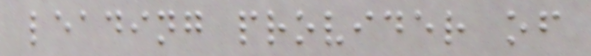leading provider of
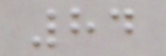84
